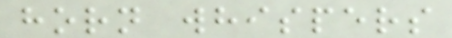horn whispers
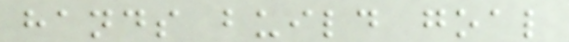hands build goal
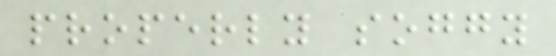properly soggy
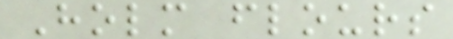Holm flours
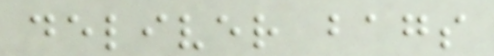deliver bags
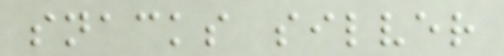snacks silver
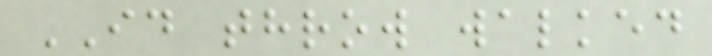ID throw walked
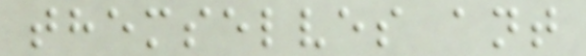themselves ant
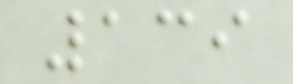139
